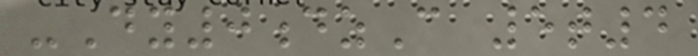-Dy0dzC 5t4
